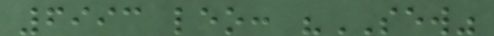6993 leo: "SEW"
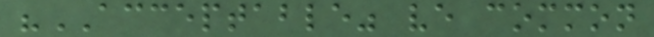"ACCEPTABLE" ve common
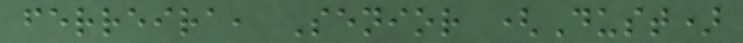ferreira, Senior (Dust)
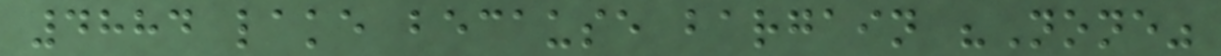4884 lake because bargain "None"
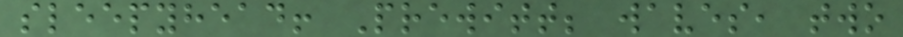sleepyhead! Prewitt; waves, two
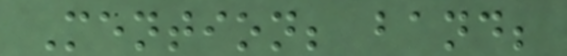Mention; band;
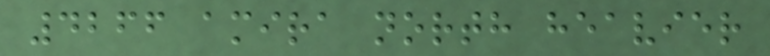4266 amira north heavier
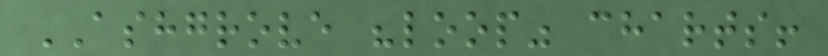ASHGROVE "loop" charts!
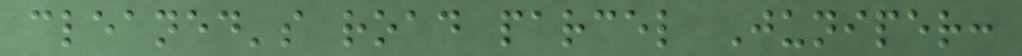cleaned's road parcel Juniper:
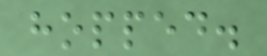hopped.
